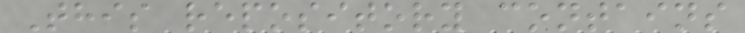This repository contains
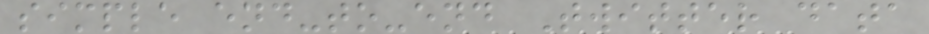simple end-to-end Twitter data
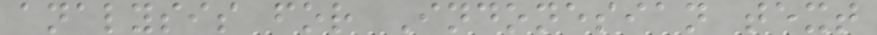analysis for Indonesian text
